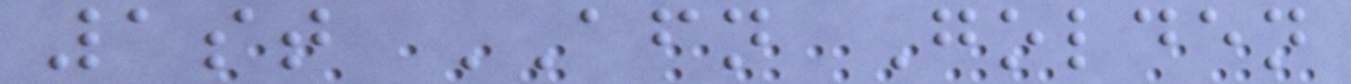1st AFN Golden
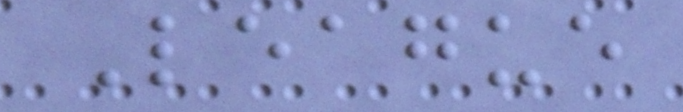League
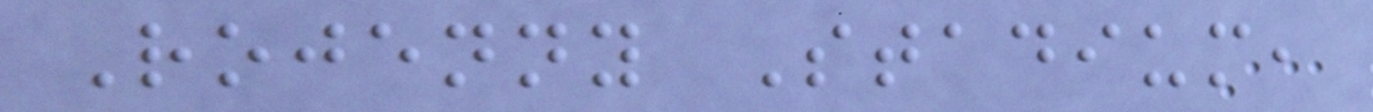Rojenny Stadium,
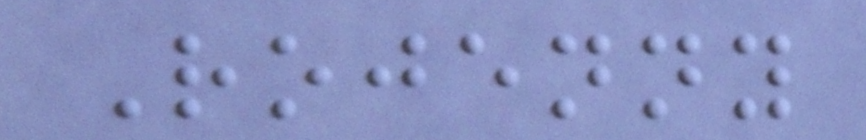Rojenny
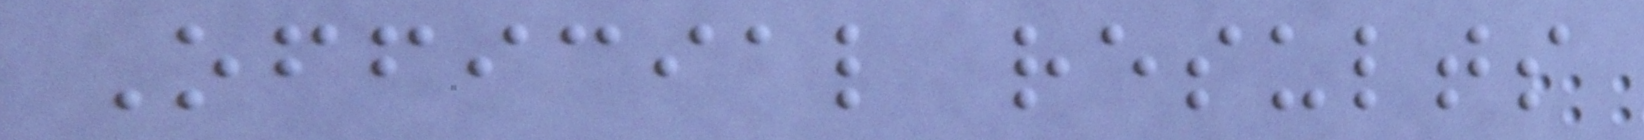Official results
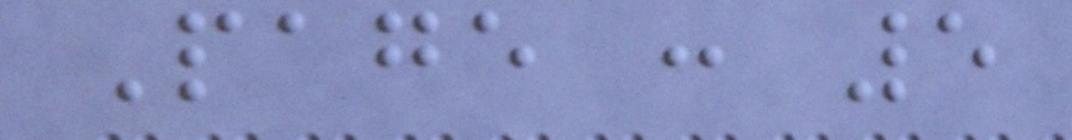Page : 5
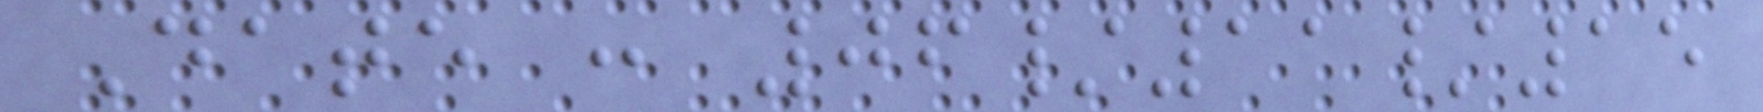Date : 06/11/15
